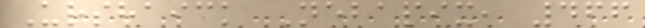Urshaick Nebapix, 466
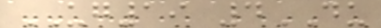UG19 4DU
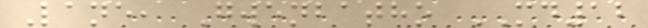Lane, Gwenbatho MD12
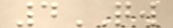4QW
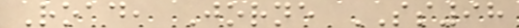Road, Jorne SS98
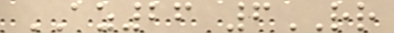AZ26 6RR
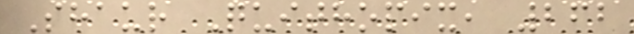Shaur Quithopix, 262
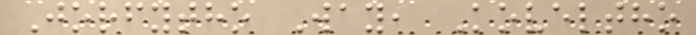Jorfytho Way, Koveltho
